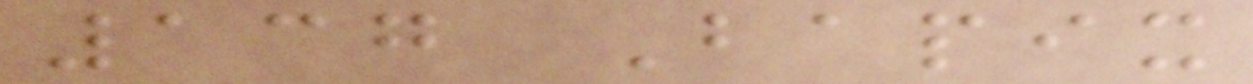137 Bapix
